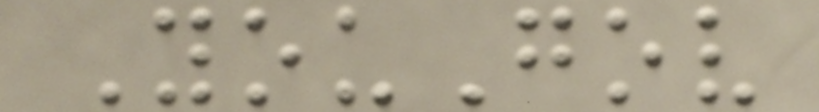YouGov
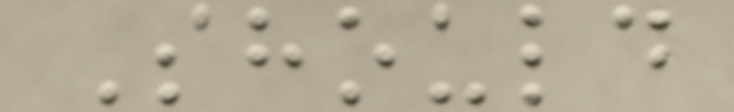Should
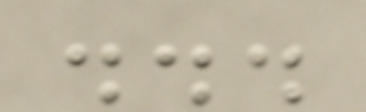...
